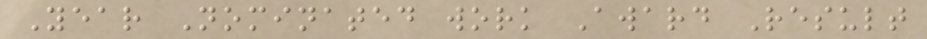Year Nominated work Award Result
